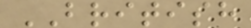BRITISH
